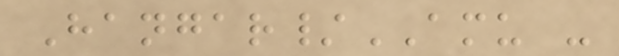Hangar/AMU -
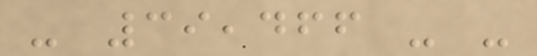- 39,466 - -
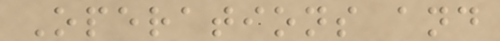Operations and
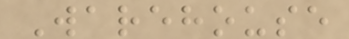Warehouse
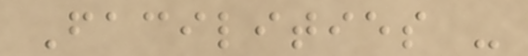Facilities -
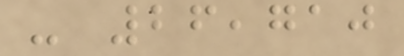- 26,710
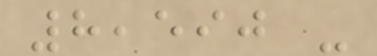8,590 -
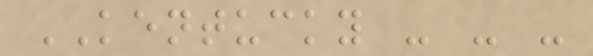KENTUCKY - - -
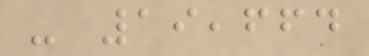- 19,664
